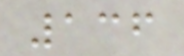136
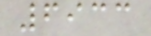6933
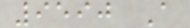9590 A
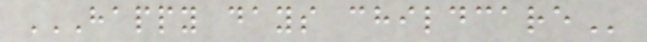HAPPY DAYS CHILDCARE
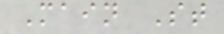Main St
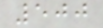500
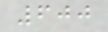600
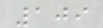109
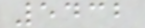5432
